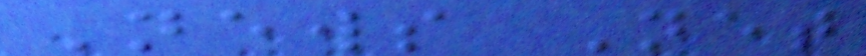News Net
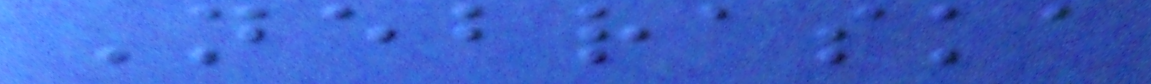Nebraska
